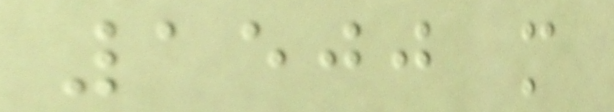1500 m
